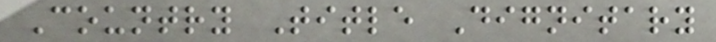Country Title Dignitary
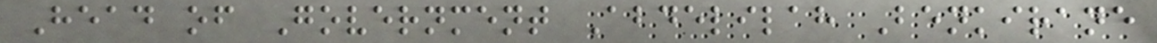Head of Government Abdelilah Benkirane
